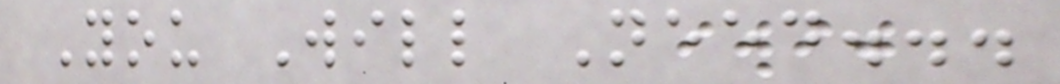You Will Need...
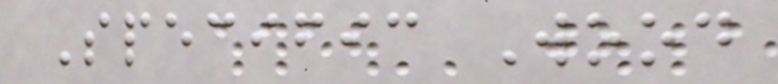Specific Wood
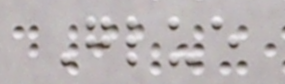Glue
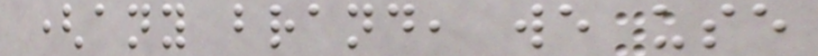(any brand, we use
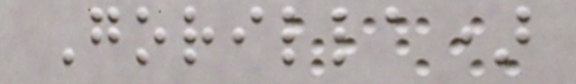Gorilla)
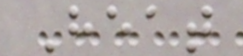Heat
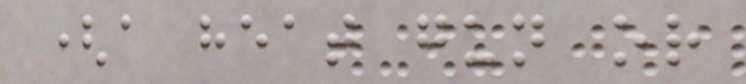(a heat gun or
